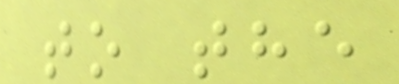to the
